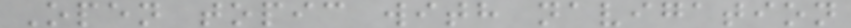Open topic with navigation
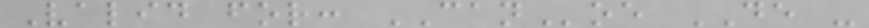Valid for: CANoe DE -
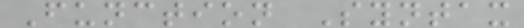Function Syntax
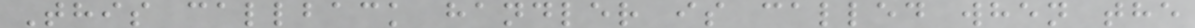This callback handler is called when the
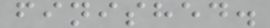finished.
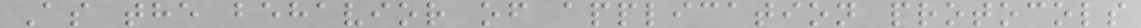As the behavior of application protocols
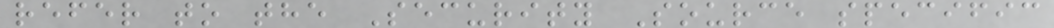refer to the Security Source specific
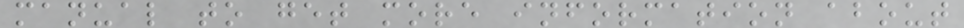manual to get more information about
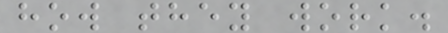how they work.
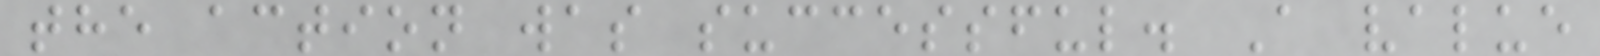the action was successful. A value
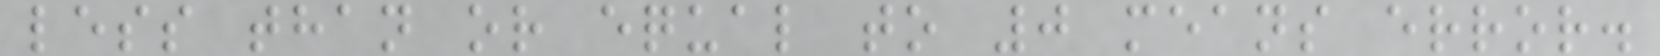less than or equal to 0 means error.
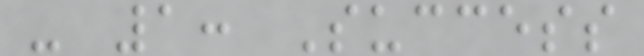- 1: Success
